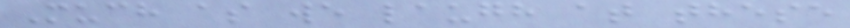Much as we laugh at these
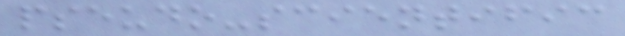pseudo-scientific
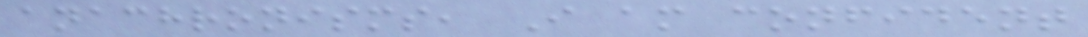anachronisms, I am confident
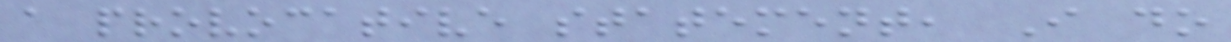a provocative statement, I do
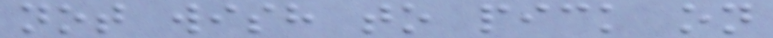not wish to pick on
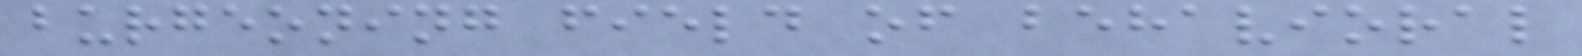burgeoning field of behavioral
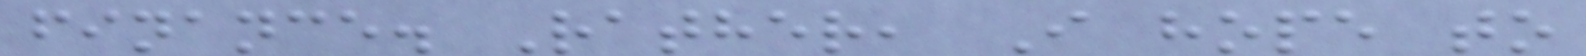finance. Rather, I hope to
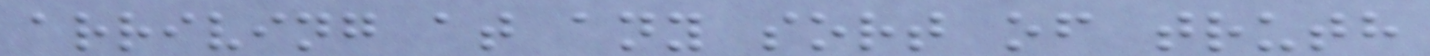arriving at any sort of truth
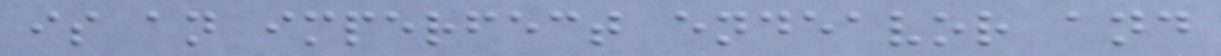is an imperfect endeavor and
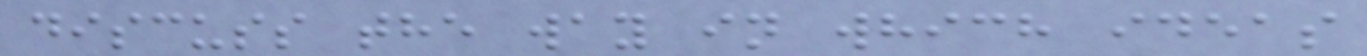discuss the way in which ideas
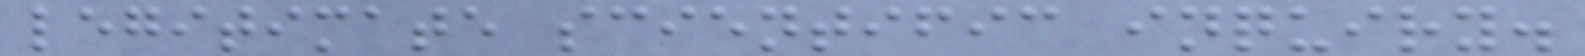legitimate scientific inquiry.
